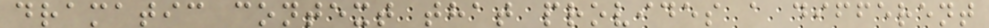dramatic context that provides a different
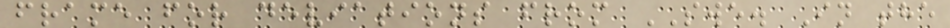frame for deviations from SWE. In the
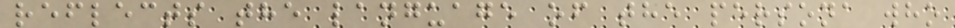reflects the language of the persona who
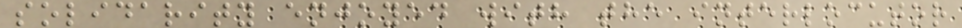solidarity enjoyed with the interlocutor
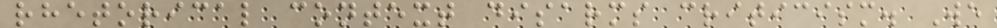rhetorical context disarms criticism. We
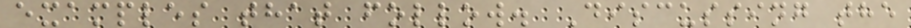examples that follow. Discussing the
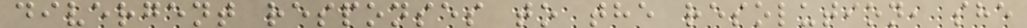divergent responses to the resolution, she
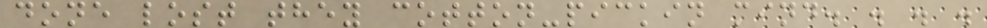done lost they cotton-pickin mind. . . .
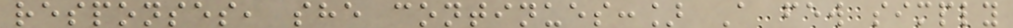responses, she continues:] A few simply
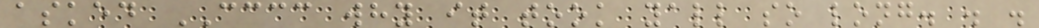asked CCCC why it took yall so long. . .
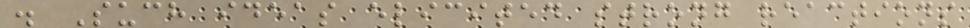. Such ideas elicited strong reactions
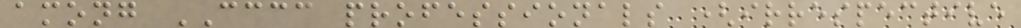among CCCC professionals (irrespective
